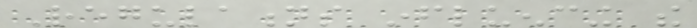Regulations influencing the
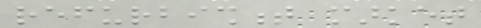refurbishment market
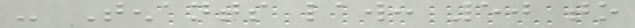- Tenants law: 50 to
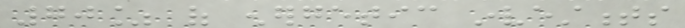70% of energetic investments
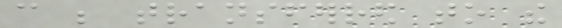can be transferred to the
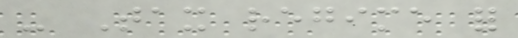- Tax regime for
